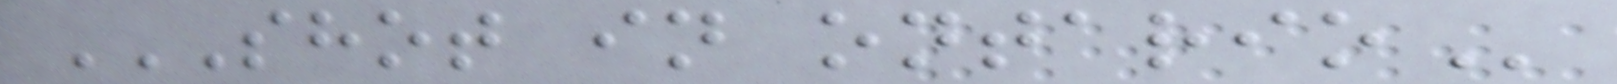SHOT IN ONTARIO
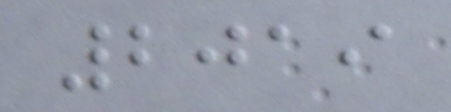2019
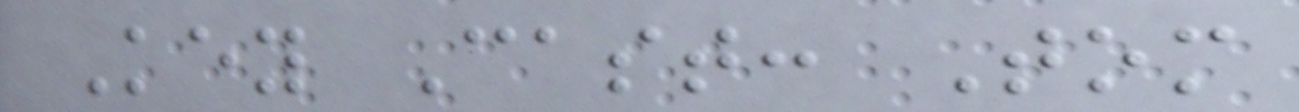Key Cast: Tom
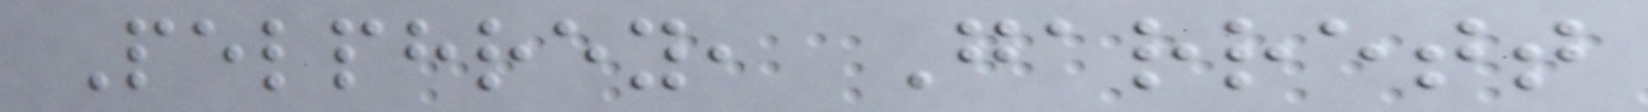Pelphrey, Garrett
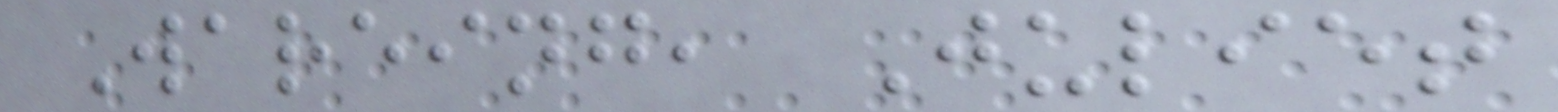Wareing, Juliet
